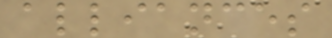alliances
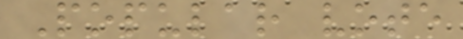Popular vote
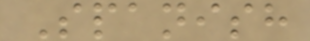Spanish
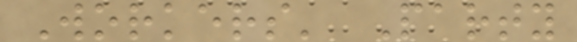Workers' Party
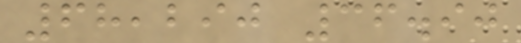68,290 36.90
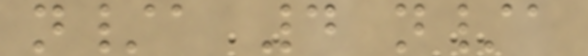n/a 4 n/a
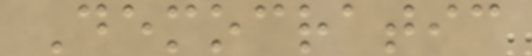Democratic
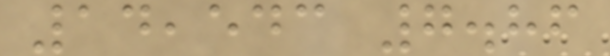14,543 7.86
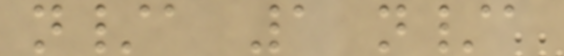n/a 1 n/a
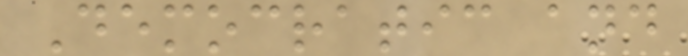Democratic and
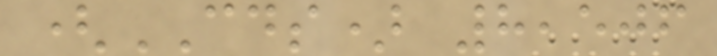(CDS) 8,506
